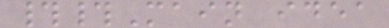##Main idea
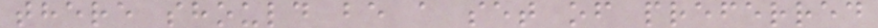there should be a set of preferred
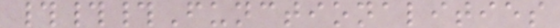###Functionalities
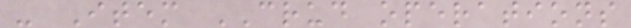- Item CRUD operations
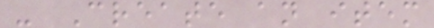- Create an item
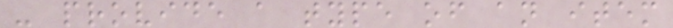- provide a type of an item
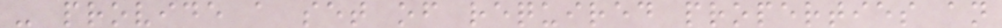- provide a set of required properties an
